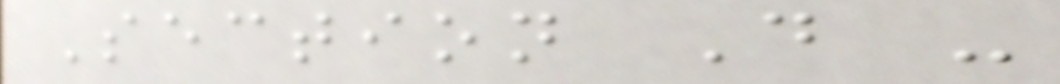Section D -
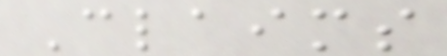Claims
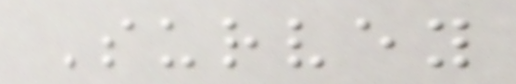Survey
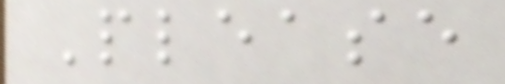Please
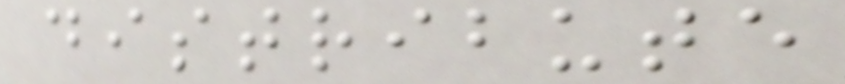distribute
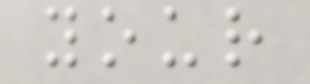your
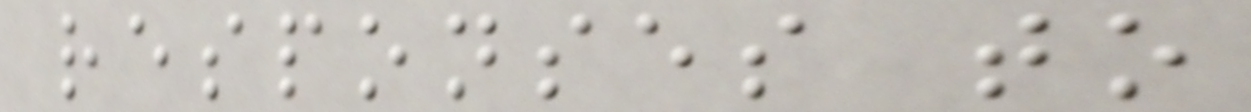responses to
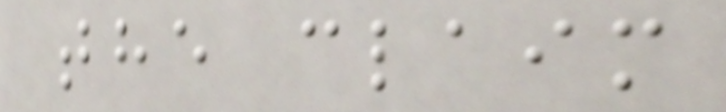the claim
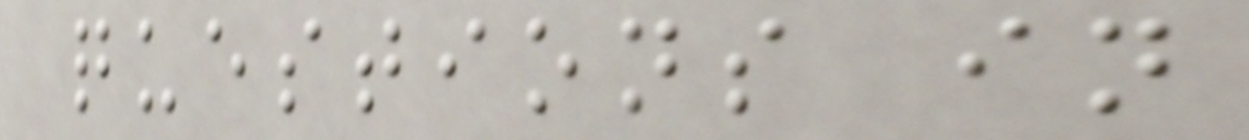questions in
